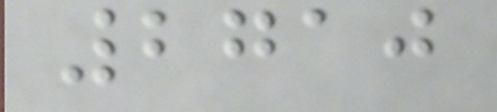2710
